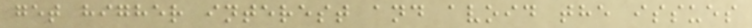get higher interest and avoid the issues
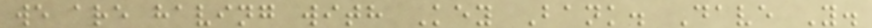we are having with Key Bank. Dave Y.
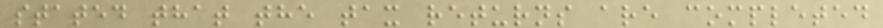stated that the tax returns are completed
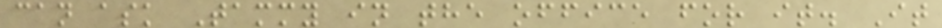can ask Tammy in the office for it. It
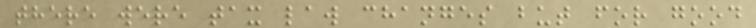there were tax law changes but for good
